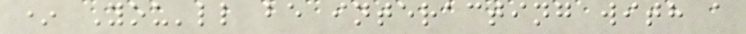* You'll be interacting with a
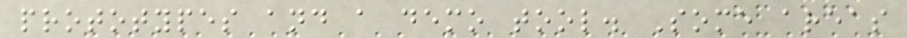prototypes and a demo tool. Some areas
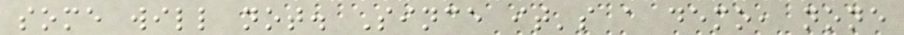some will not. Since it's a demo, none
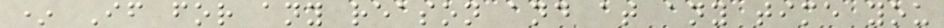* If for any reason and at any time you
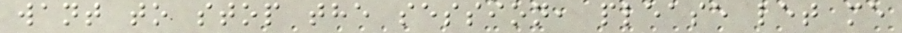want to stop the session, please let me
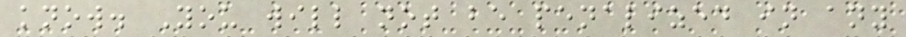know. You will not be penalized in any
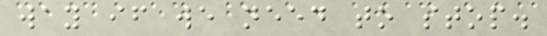way if we need to stop.
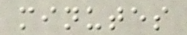minutes
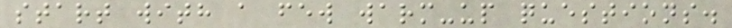start with a few warm-up questions.
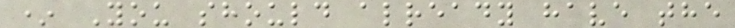* You should already have the
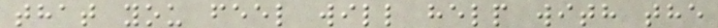that you feel will help with the
